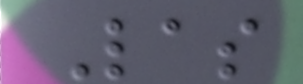Las
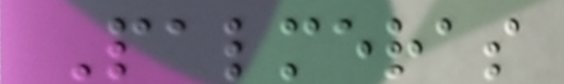Palmeras
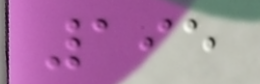195
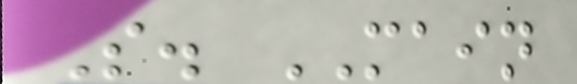S. MAIN
